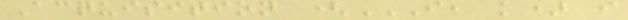Acquisition (I, K) I
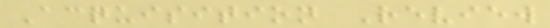Acquisition Review
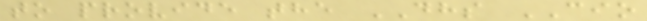to provide the DHS CIO
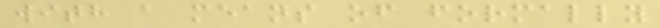with a means of formally
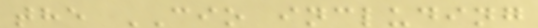the CIO including
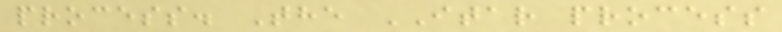process. The ITAR process
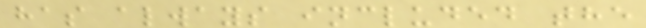has always included the
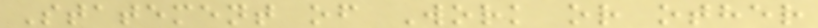Statement of Work or other
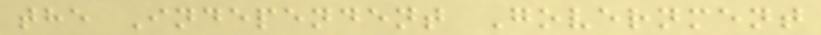the Independent Government
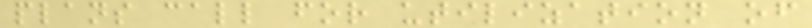plans call for utilization of
